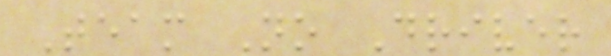Team No Driver
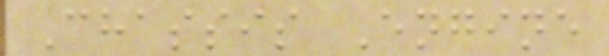Chassis Engine
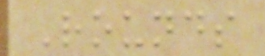Rounds
